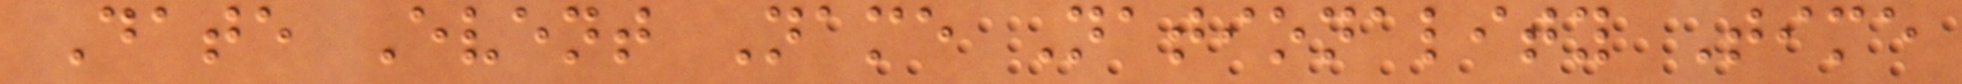Date Event Name Nationality Time
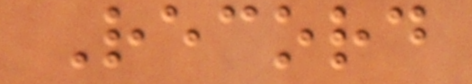Record
